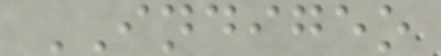INDIGEO
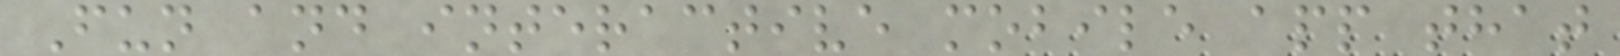Fun and interactive mobile app that
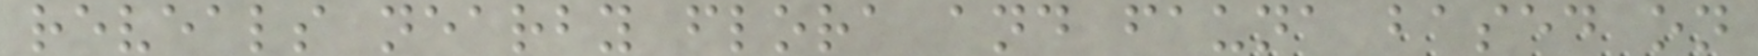reveals nearby flora and fauna based on
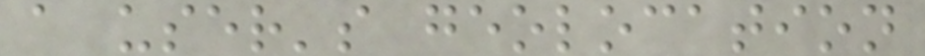a user's geolocation
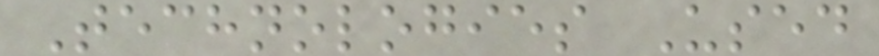Technologies Used
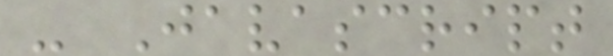- Javascript
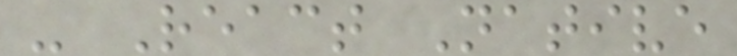- React Native
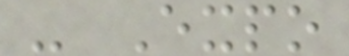- Expo
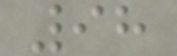98
